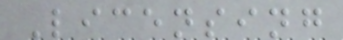Licensing
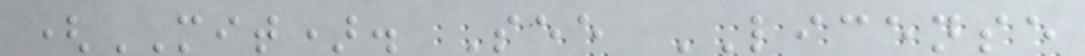(MIT). See LICENSE
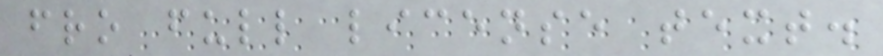fro full license text.
